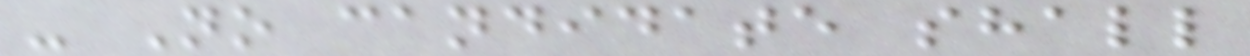- No candidate shall
